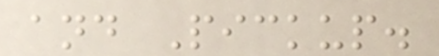and Pickup.
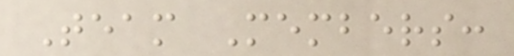Team Members:
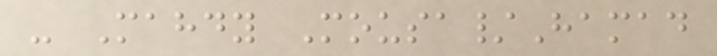- Mahdy Mousa/Hamad
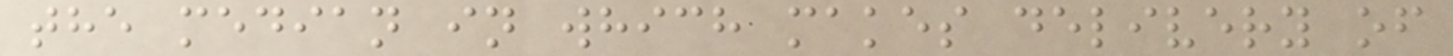the median in which makes delivery of
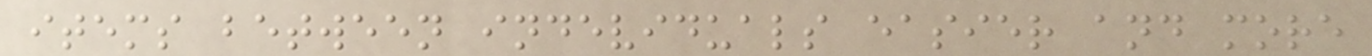items between indeviduals easier and more
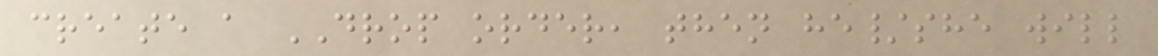create a DROP order, then he/she will
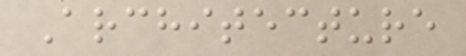Architecture
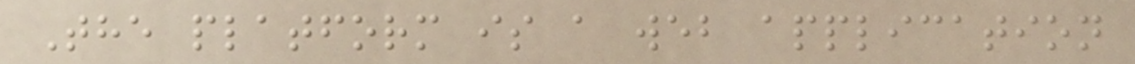The platform is a web application
